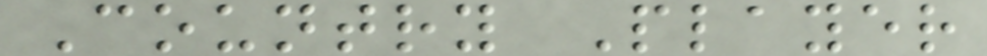Country Player
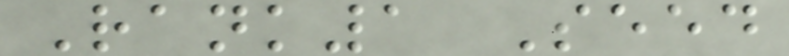Rank1 Seed
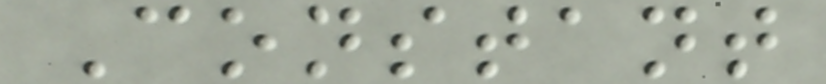Constant
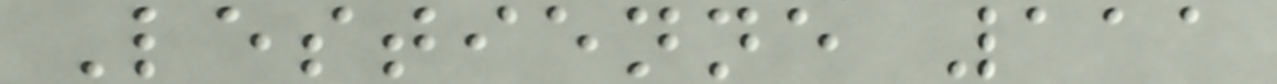Lestienne 111
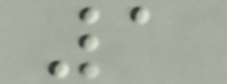1
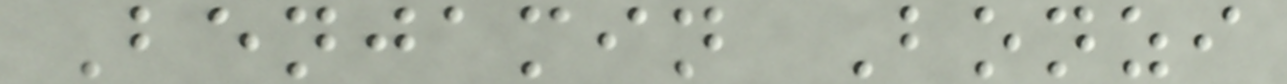Benjamin Bonzi
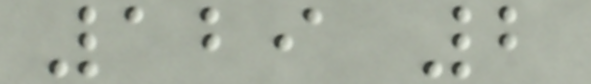129 2
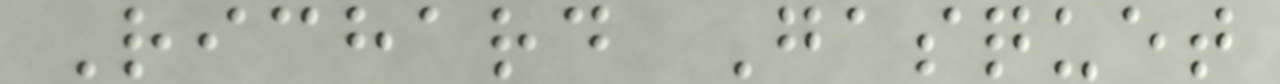Richard Gasquet
